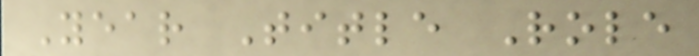Year Title Role
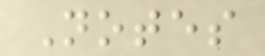Notes
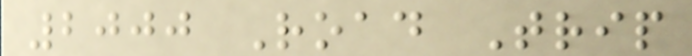2000 Road Trip
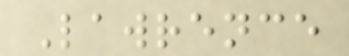Lawrence
